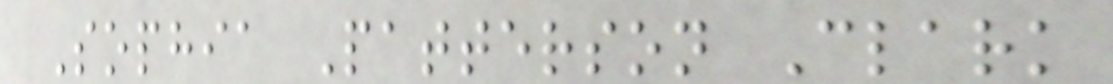Sophia Patterson Clark
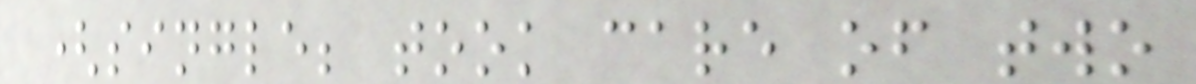(single; took care of two
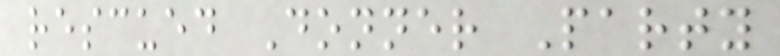rescued Donner Party
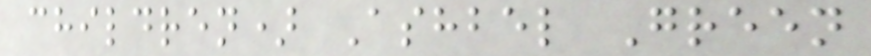children) Ashbel Green
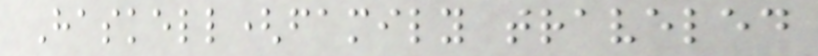Haskell(family traveled
